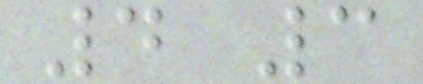4 3
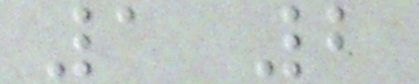1 2
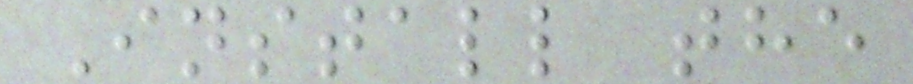Install the
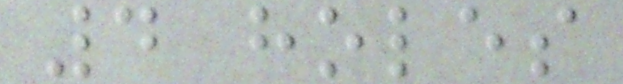4 holes
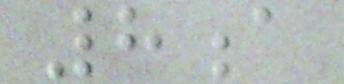8a
